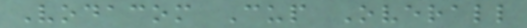Vodacom Cup Overall
